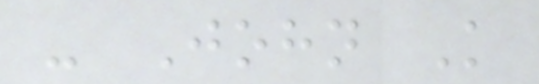- John K
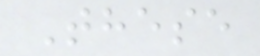These
